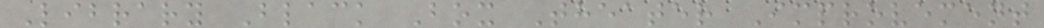Library Black Box Theater Improvement
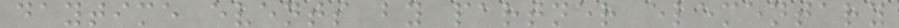daytime events by partner elementary
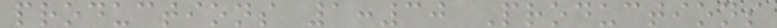productions 1:30 Productions
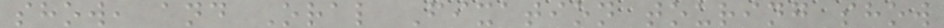show, and Oral Fixation touring show
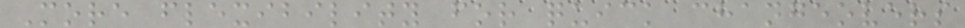More flexibility for quick changeovers
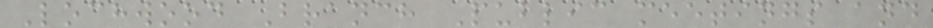Lochwood Branch Public meetings and
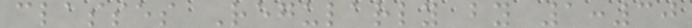classes Regularly by 1:30
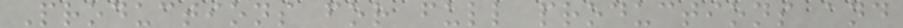Productions for full productions and
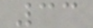33
